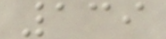139
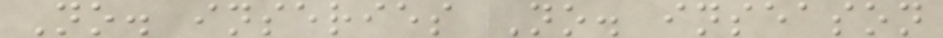No. inseries No. inseason
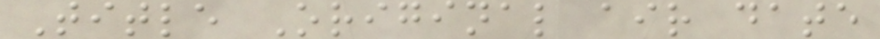Title Original air date
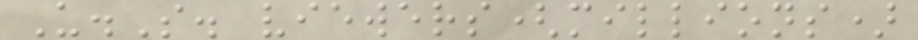U.S. viewers(millions)
